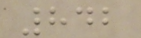842
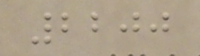2200
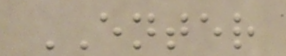ENTER
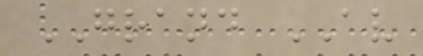GRAND AV
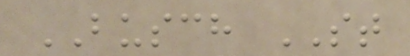BUSCH ST
